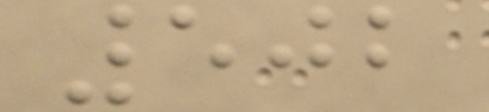502
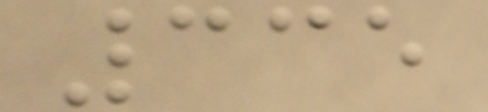335
